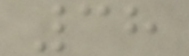38
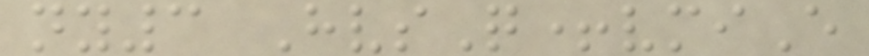ny3 HvsQ+vmiE
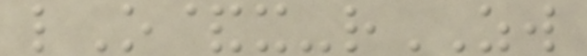lO&x-rZW
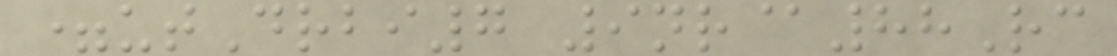=utDrbi7 9nr@88Rc
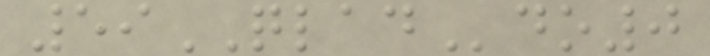59QLADdo0
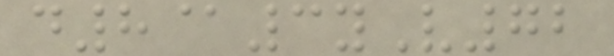d8@3yV72
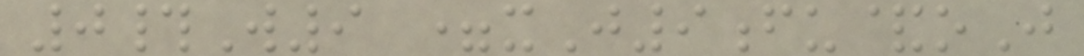0#W9 =xJ9fu&oJ
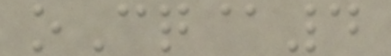oCq@4
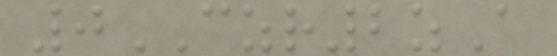0CZR2zA
